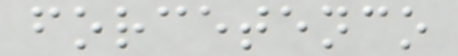forcetenco
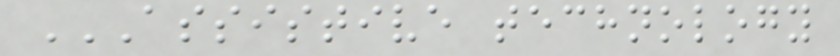ASSISTIVE TECHNOLOGY
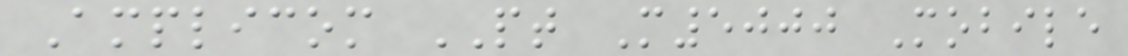Amplicom PT M5000 Mobile
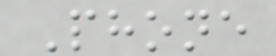Phone
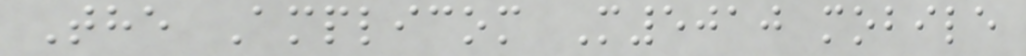The Amplicom M5010 mobile
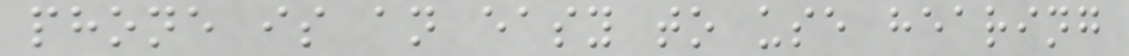phone is an easy to use hearing
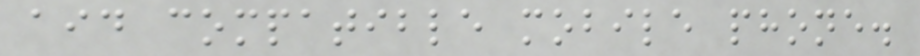aid compatible mobile phone.
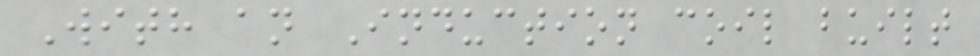With an Induction coil built
